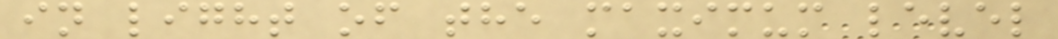in light of the maximum level
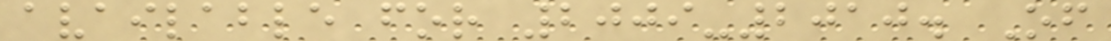available for 2009-2010. Of
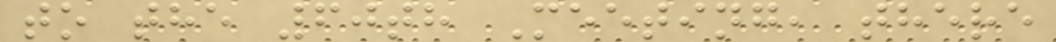to the 60th Meeting, there
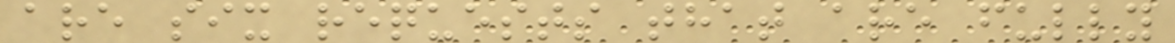are six requests that are fully
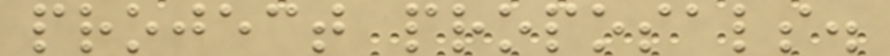project proposals.
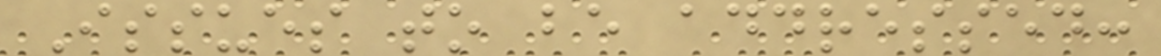Issues to be addressed:
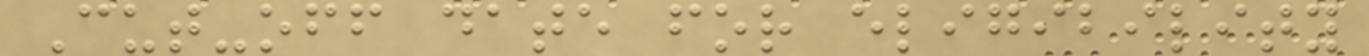Cut-off date for eligibility
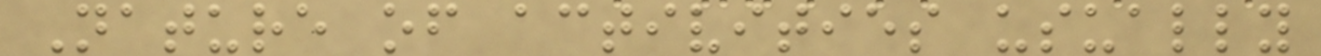Nature of activities usually
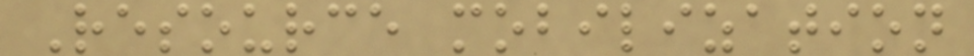Resource mobilization
